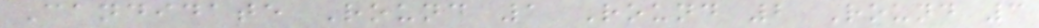Candidate Round 1 Round 2 Round 3
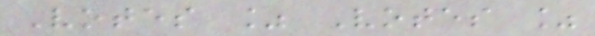Votes % Votes %
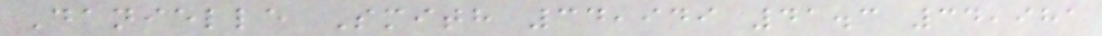Danielle Smith 34,949 41.3 34,981
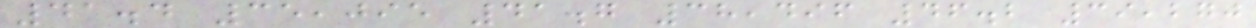41.4 35,095 41.7 38,496 46.2 39,270
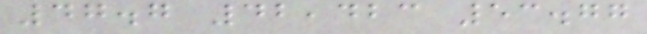47.7 42,423 53.77
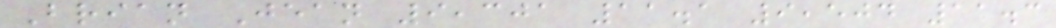Brian Jean 9,301 11.1 9,504 11.3
